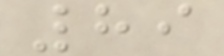89
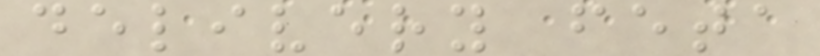delivery feta
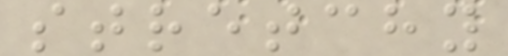stretchy
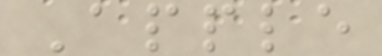Apple
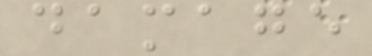damage
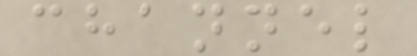channel
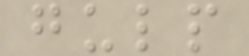gulp
